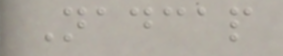Nadcap
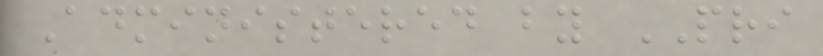Administered by PRI
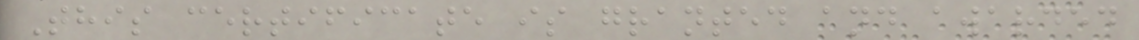This certificate is granted and awarded
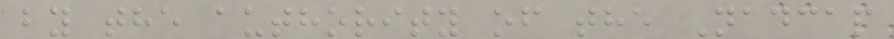by the authority of the Nadcap
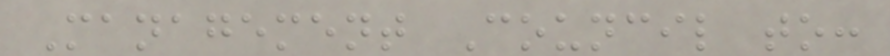Management Council to:
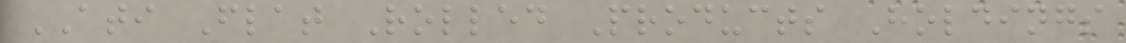ATI Flat Rolled Products Holdings
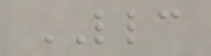LLC
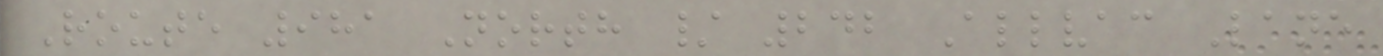Route 981 North / 242 Allvac Lane
